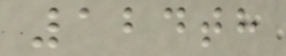124th
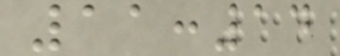11:14
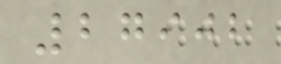27902
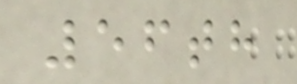56th
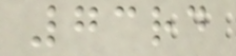73rd
